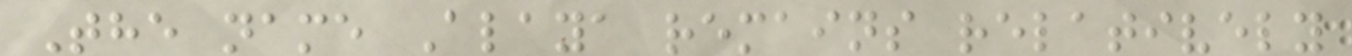The name Alaya remains relatively
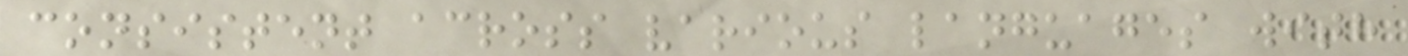consistent across various languages with
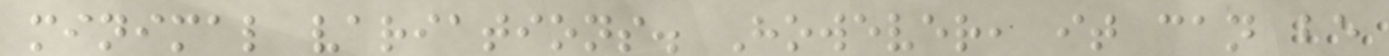minimal variations. However, it can be
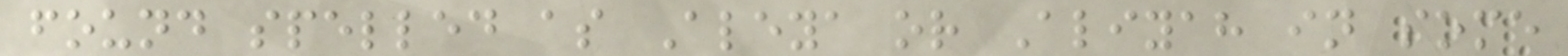found spelled as Aleya or Aliyah in some
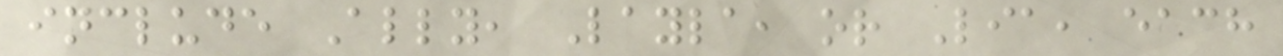include Ally, Layla, or Lia, each
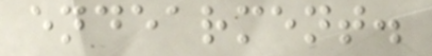endearment.
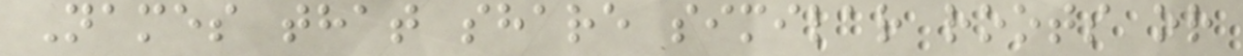Names that share similar roots or
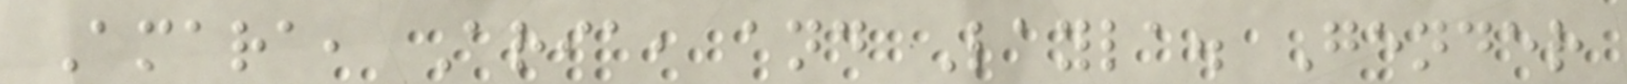Amara, Aria, and Layla. Gender
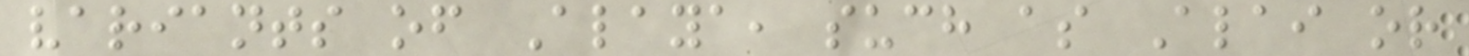variants of Alaya, such as Alai or
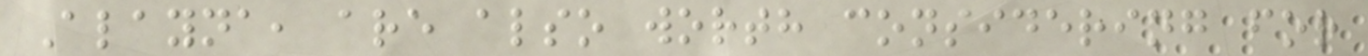Alayna, are also worth considering for
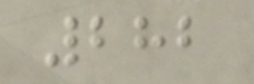282
